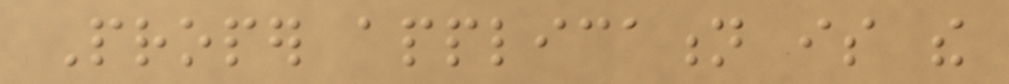Proper application is the
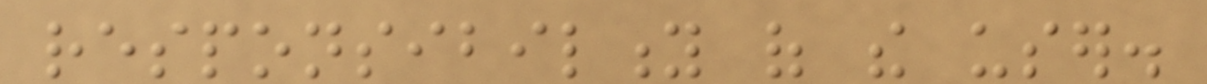responsibility of the user.
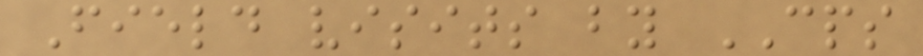Field visits by CPS
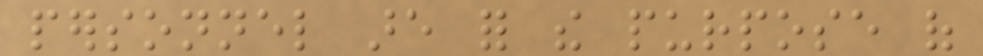personnel are for the purpose of
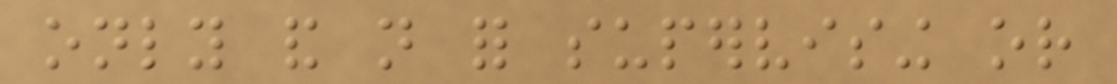only and not for supervising or
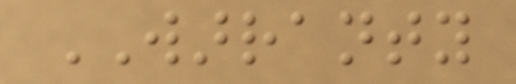WARRANTY
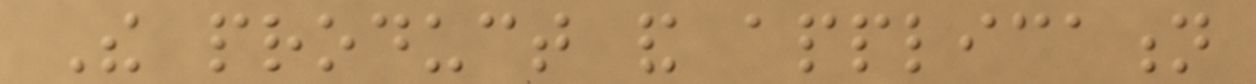The product and application
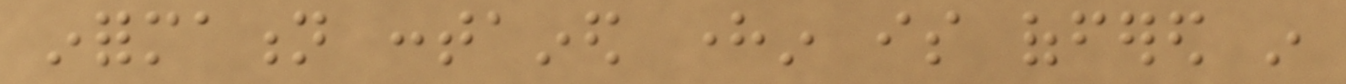information contained herein is offered in
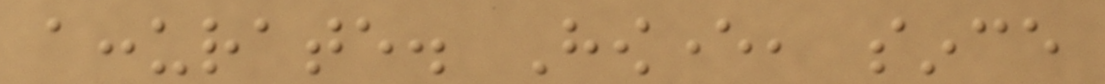accurate. However, since
